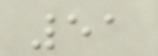51
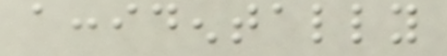accidentally
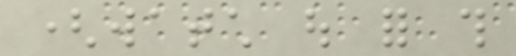(watch out for this
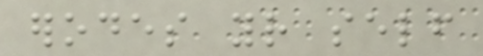erodes your self
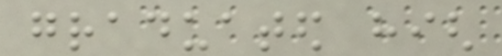graduated high
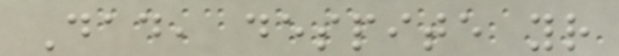Dad, despite your
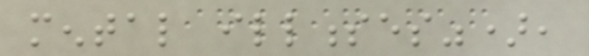mental illnesses"),
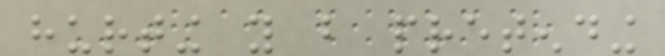hurting you but pretending
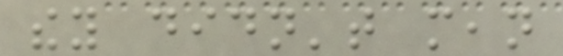they didn't mean
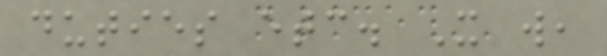duties etc. It will,
